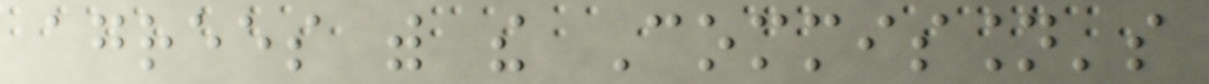agrees with the Commission's
